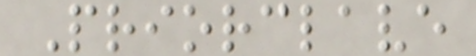Priorclave
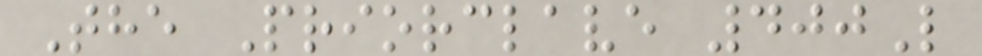The Priorclave 400L
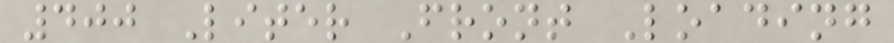400 Liter Front Loading
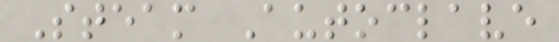Steam Autoclave
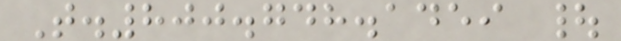T.800.748.1459 |
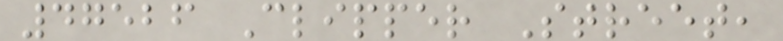47526 Clipper Street,
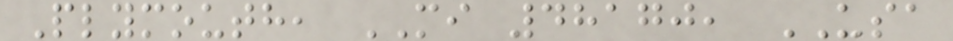Plymouth, MI 48170, USA
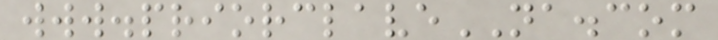www.priorclaveNA.com
